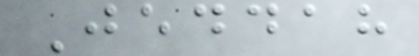Jeddah
